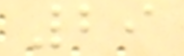29
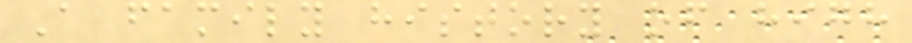A family history of high
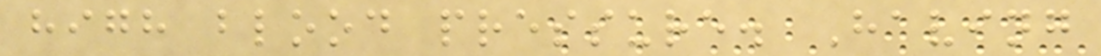high blood pressure. Having
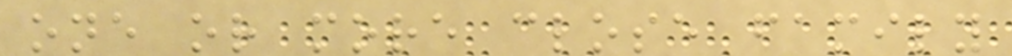one or more close family
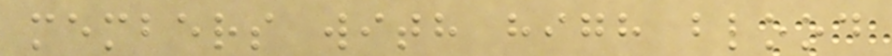members with high blood
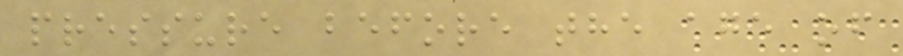pressure before the age of
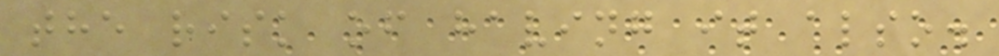the risk of having it also.
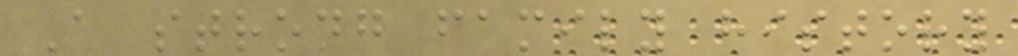A strong family history
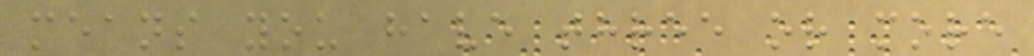means you have three or more
